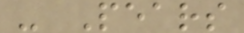- Pears
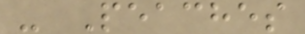- Peaches
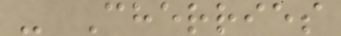- Cherries
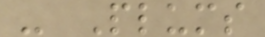- Plums
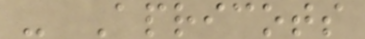- Apricots
